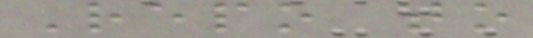Repo to
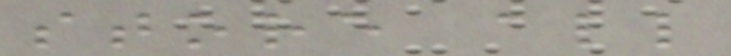store all
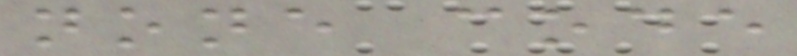none code
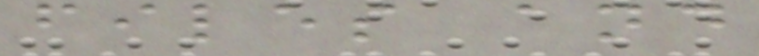files and
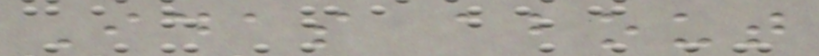Idas about
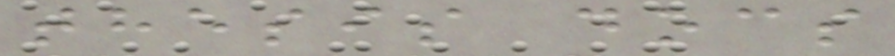thesis docs
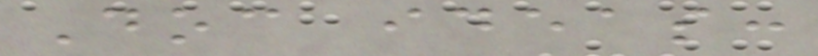Doc ideas:
